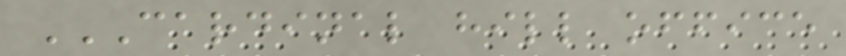CARDINAL HILL OFFICE
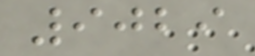9029
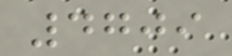4709
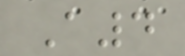A4
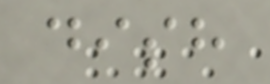dish
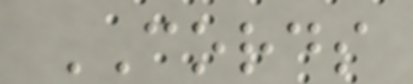CORDS
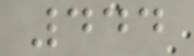444
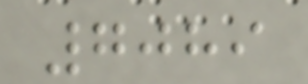7089
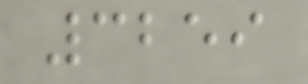3259
